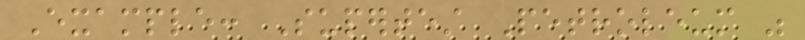Example: Supertest Petroleum was
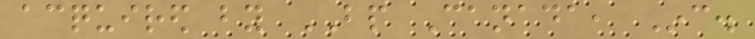acquired by BP Canada, Inc.
